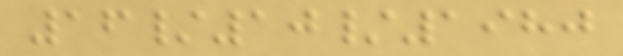16/10/1980
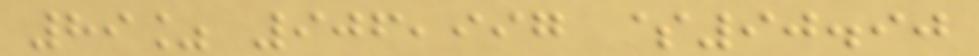89% 906,997 $90.90
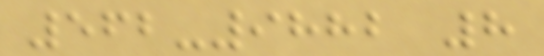562-9882 8
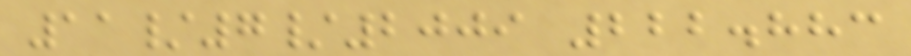11/7/2009 222.883
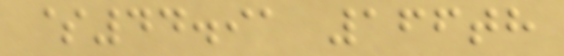$44.91 166th
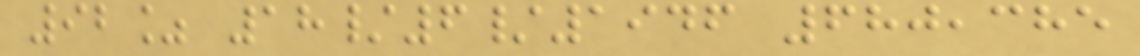92% 18/6/1946 680,385
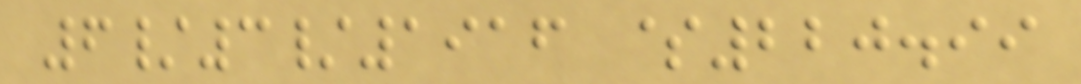6/3/1916 $220.99
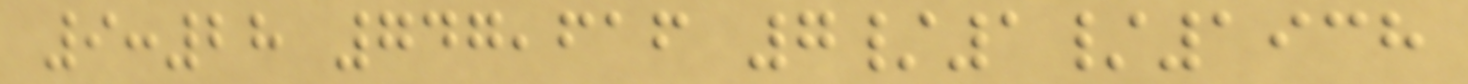9:28 747,616 7/1/1938
